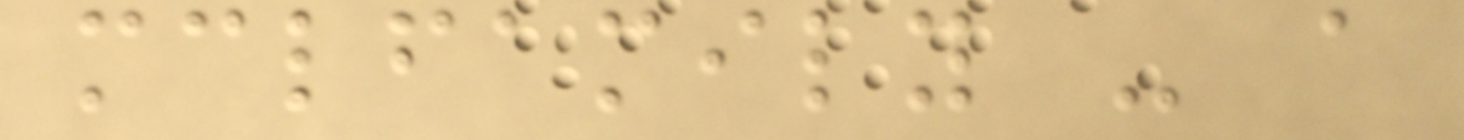mclfamily - a
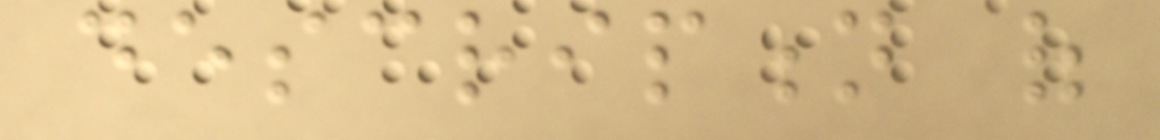description of
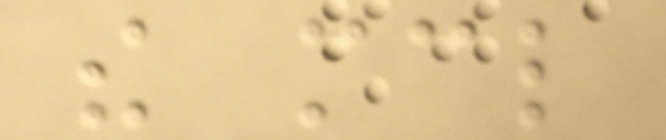the mcl
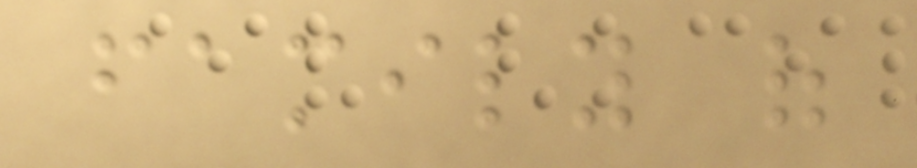family of
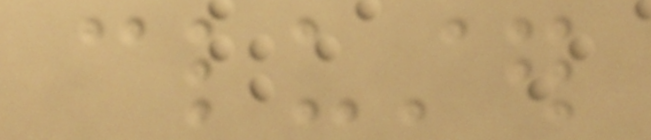cluster
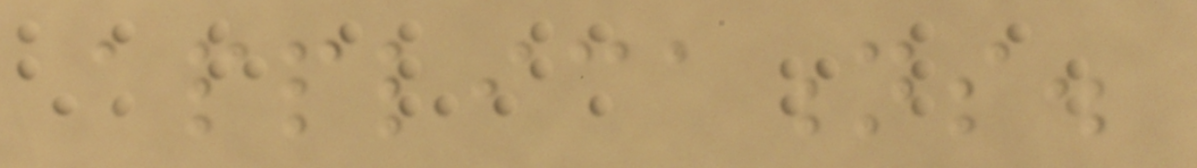applications.
